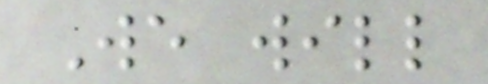We will
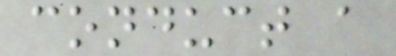conduct a
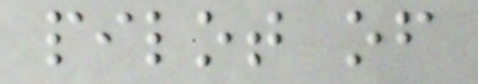pilot of
